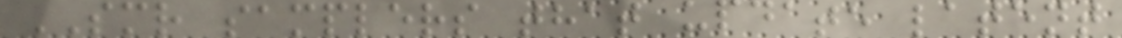SMR samplers that update latent
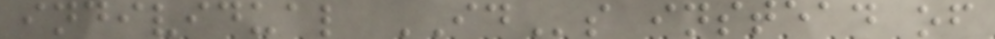individual IDs instead of
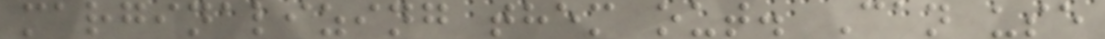marginalizing them out. Can use
